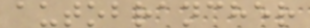autobrancher
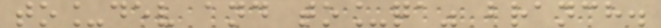to_dev and to_qa" branch.
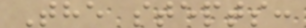The stepts:
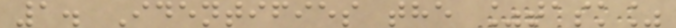1. Identifies the %task%
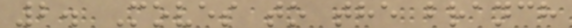2. Moves to the branch
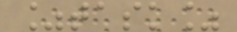%task%
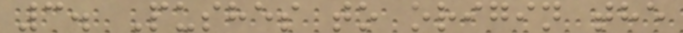3. Pushes to origin the
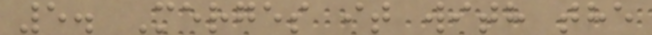5. Merges it with the
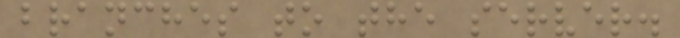branches to the server.
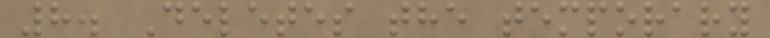8. Deletes the temporary
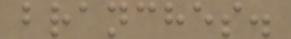branches.
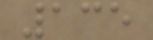135
